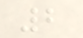2
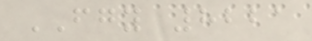FGY 8221
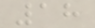18
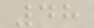48
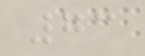73
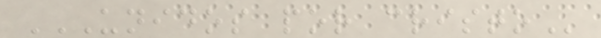UNIDOS POR CRISTO
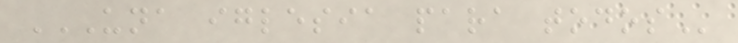UNA IGLESIA PARA TODOS
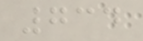734
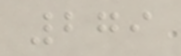279
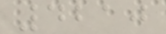4210
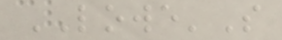LOWE'S
